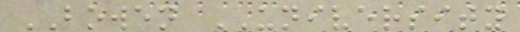BOWEN UNIVERSITY
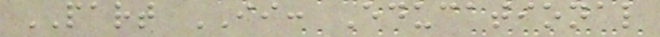PART II: Educational
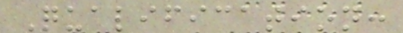Qualification:
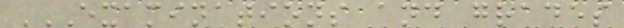EXAMINATIONS AND GRADES
